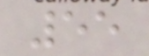55
